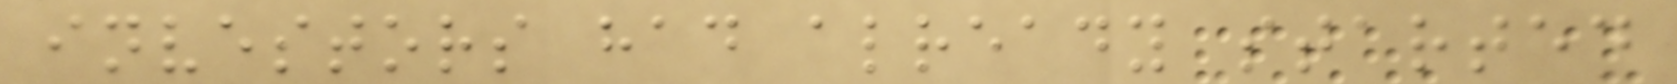investors had already started
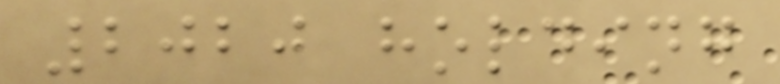2020 holding
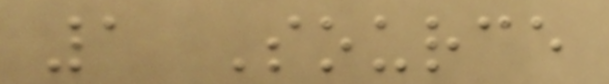1 Source
